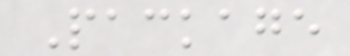Package
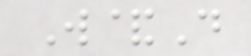W&D
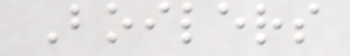Boilers
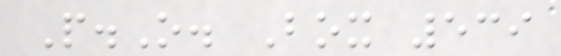P.O. Box 539
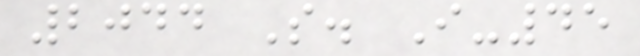2044 S. I-45
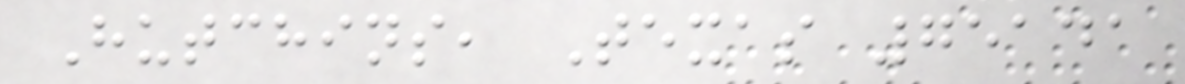Hutchins, Texas 75141
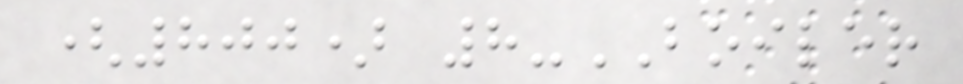(800) 8-BOILER
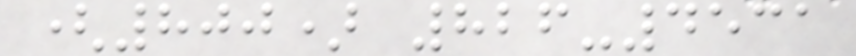(800) 826-4531
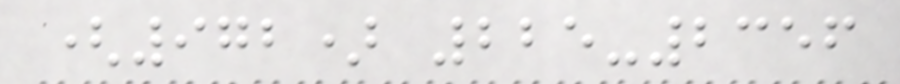(972) 225-2356
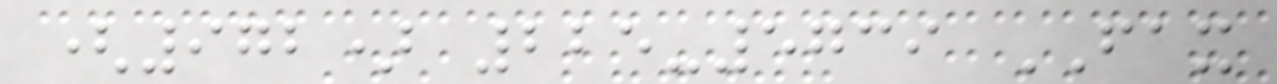(972) 225-5739 FAX
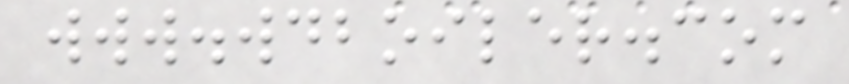www.wdboiler.com
